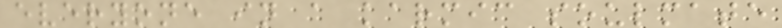everyone in a karmic soulmate
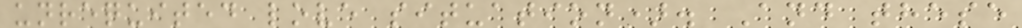unrequited love situation). And these
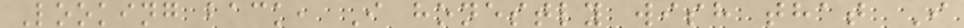Looking back, I honestly wish that I
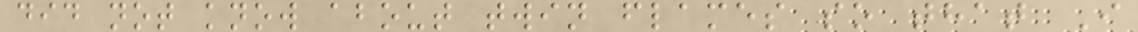did not know about twin flames so that I
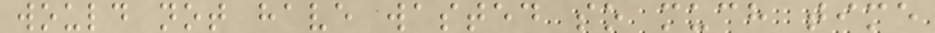would not have wasted so much time
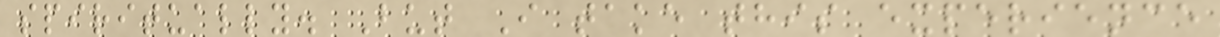spiritually. But I take this experience
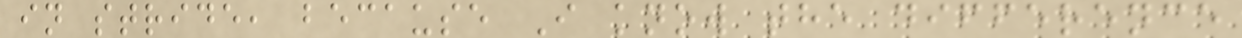in stride, because I know the difference
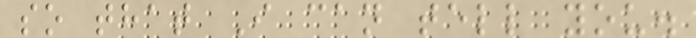so that I can tell you.
